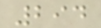294
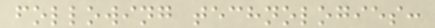following technologies:
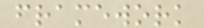framework
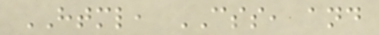HTML, CSS, and
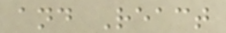and React
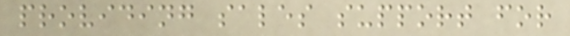providing sales support for
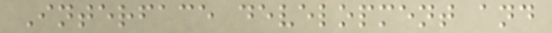Interface development and
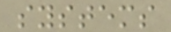systems
